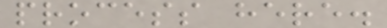process here.
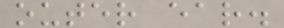outer ear.
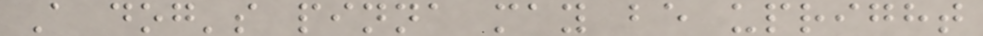A dog's pinna may be upright
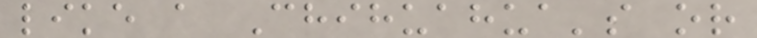like a Chihuahua's or
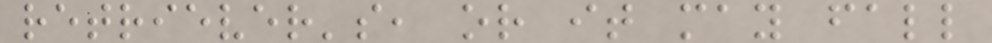retriever's, or it may fall
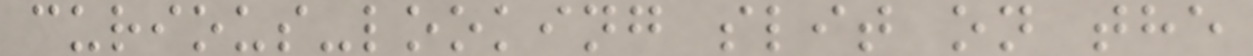curious-looking slit on the
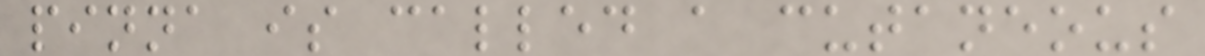pinna is called a cutaneous
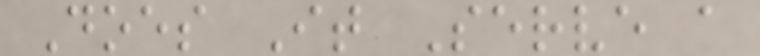Does It Serve a
